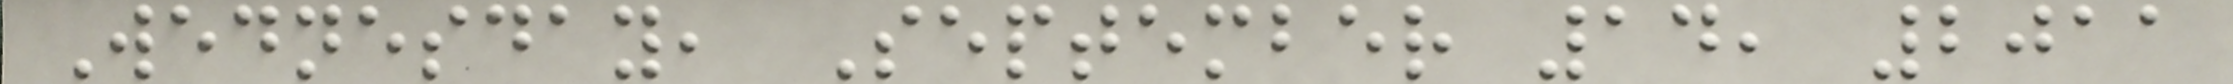Wednesday, September 14, 2011
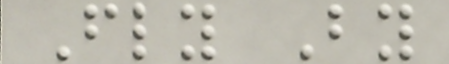Fly By
